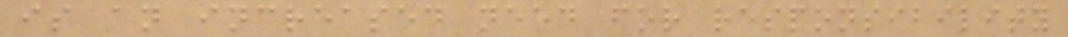is an increased need for responsibility
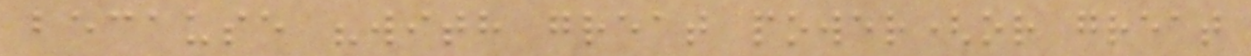because "with great power(or great
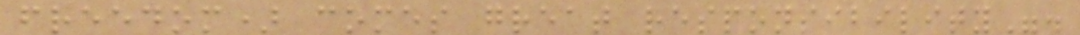freedom) comes great responsibility".
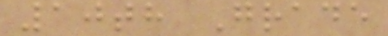10th Grade
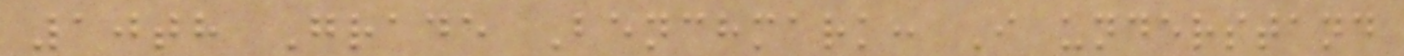10th Grade Benchmark: I understand
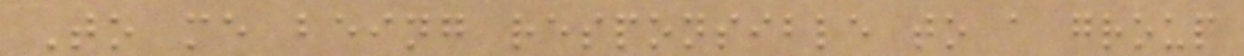To me being responsible to a group
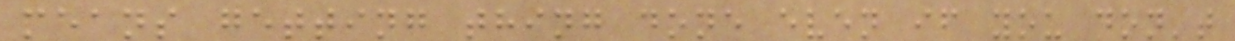means getting thing done even if you don't
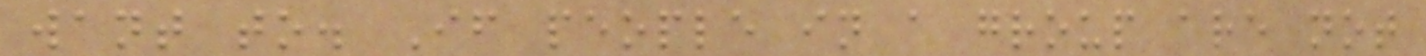want to. If people in a group are not
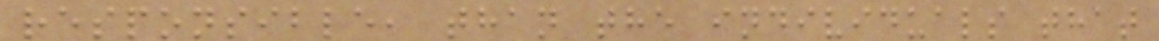responsible, than the individuals that
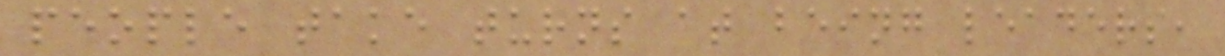people take turns at being leaders,
